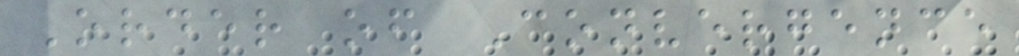Order of Convergence
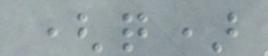(q)
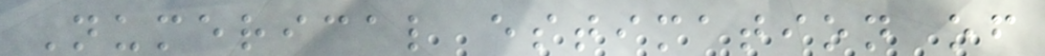Numerical estimation of
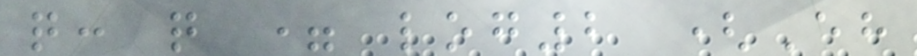q: q = log2 (Eh
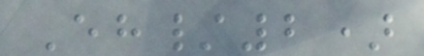Eh/2)
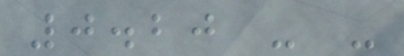0.20 - -
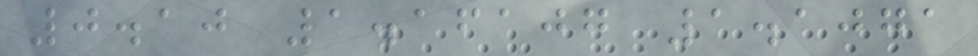0.10 1.16107 1.1071
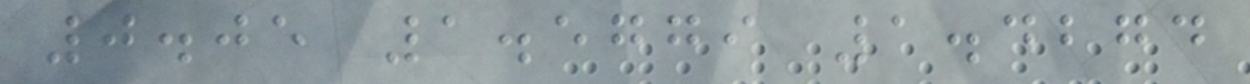0.05 1.5779 1.4274
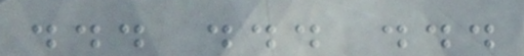... ... ...
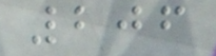206
